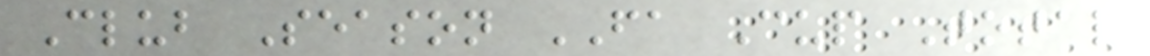Club Season FA Cup Total
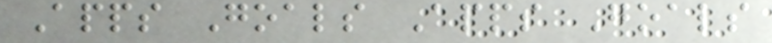Apps Goals Apps Goals
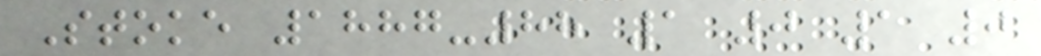Stoke 1887-88 1 0 1 0
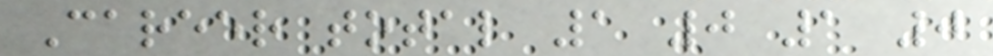Career total 1 0 1 0
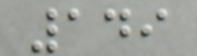149
